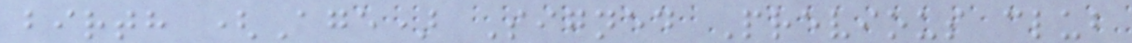birth (Age) Signed Previous club
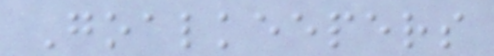Goalkeepers
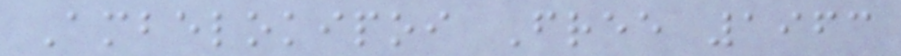Ambelokipoi Free 1963
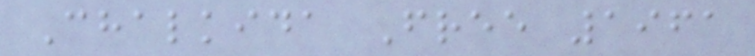Chalkida Free 1961
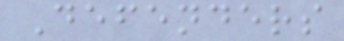Defenders
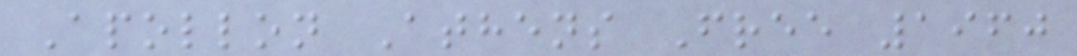Apollon Athens Free 1960
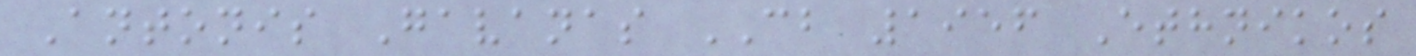Antonis Gavanas CB 1956 Ethnikos
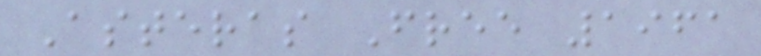Asteras Free 1961
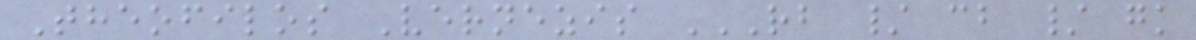Theofilos Vernezis RB / CB / GK
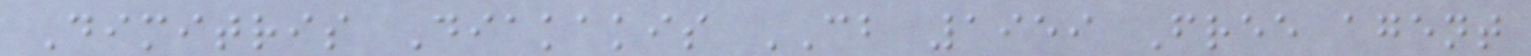Dimitris Diakakis CB 1959 Free agent
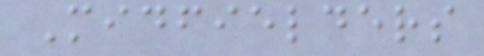Midfielders
